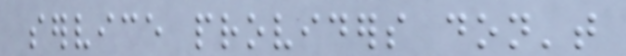service providers don't
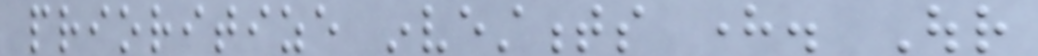prioritize investments here. Our
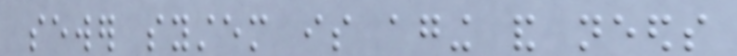sewer system is aging and needs
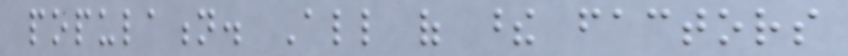population. All of these factors
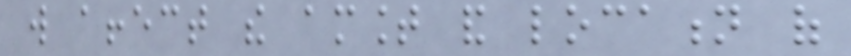will affect the amount and location of
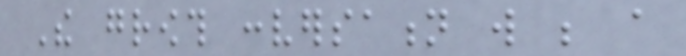The growth conversation will be a
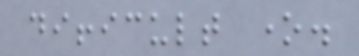difficult one.
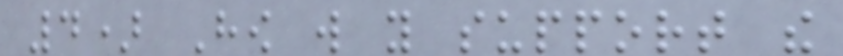4) How will you support the
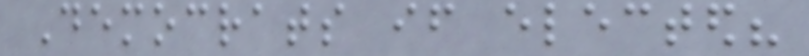Democrats if elected?
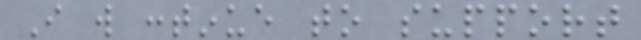I will continue to support
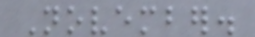November.
